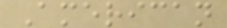American
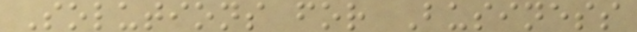Solutions for Business
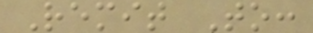Remit To:
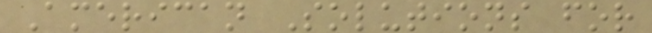American Solutions for
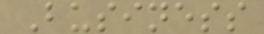Business
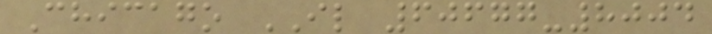Chicago IL 60677-8004
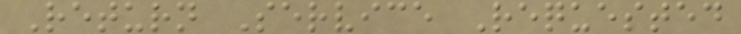Return Service Requested
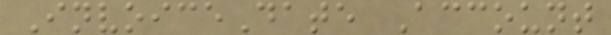InvoiceDate Account
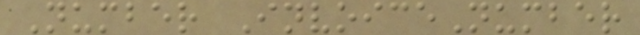Number InvoiceNumber
